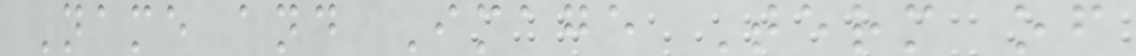Name and Image Term of
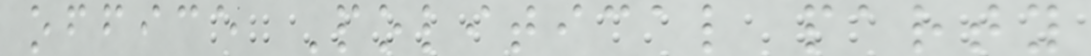office Political party
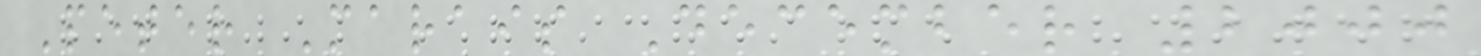Peter Marais December 2000
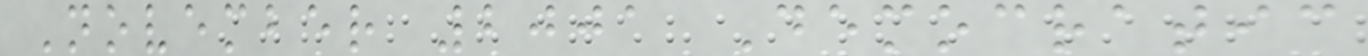November 2001 Democratic
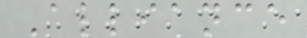Alliance
